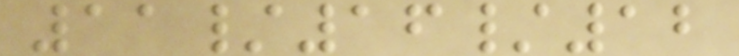11/16/12
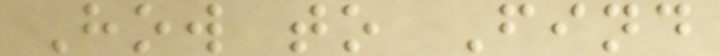How to Find
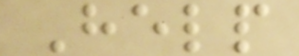Help
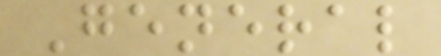General
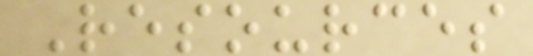Resources
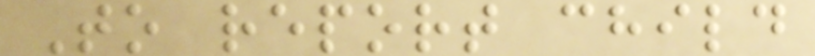To report child
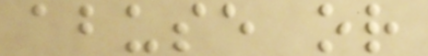abuse or
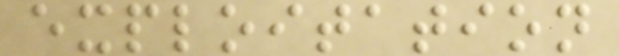exploitation
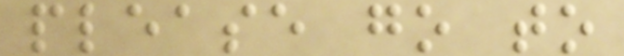please go to
